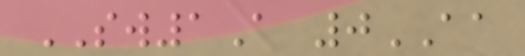SW1A 0AA
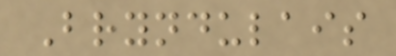Bryndulais
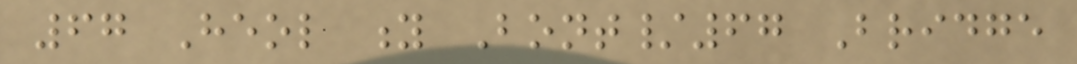67 Heol y Bont/67 Bridge
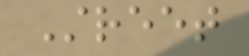Street
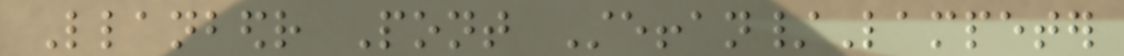Llanbedr Pont Steffan/Lampeter
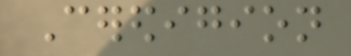Ceredigion
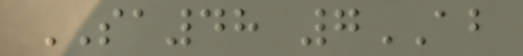SA48 7AB
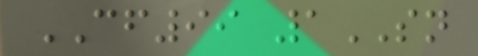CF99 1SN
